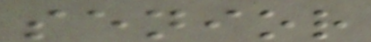senior
